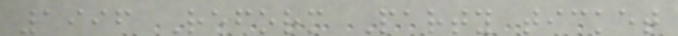1996 Reform Party ticket
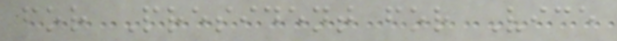for President for Vice
